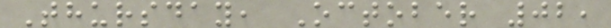Thursday, October 02,
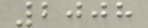2008
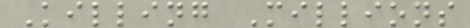Killing Millions
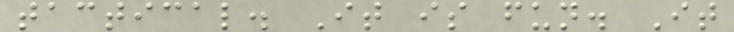tactical. It is fun. It
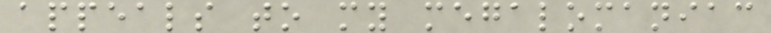appeals to my megalomaniac
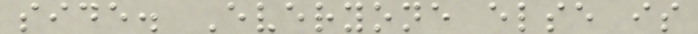side. Everyone else is
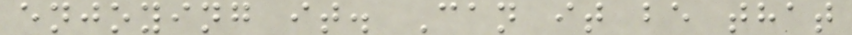enjoying it. Can it be that
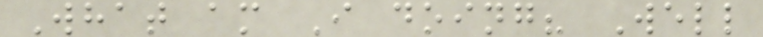What am I doing? Well
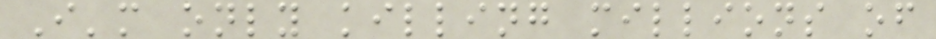I'm only killing millions of
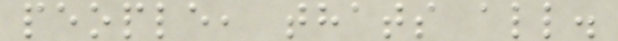people, thats all.
